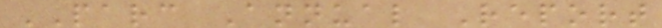PARC Annual Report
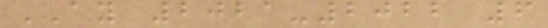AY 2021-2022 6
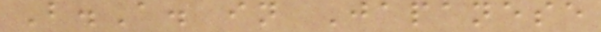B.A. in Japanese
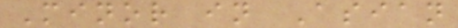Minor in Asian
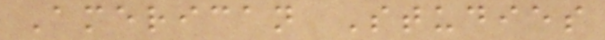American Studies
